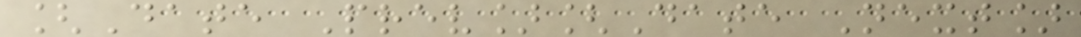[Date Prev][Date Next]
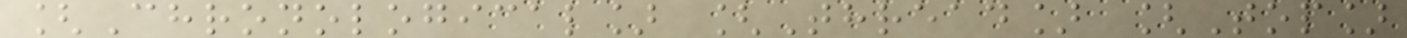[Chronological] [Thread] [Top]
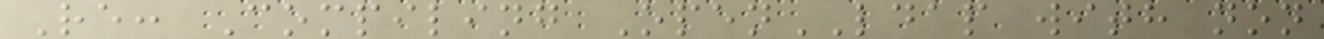Re: Compiling OpenLDAP with non
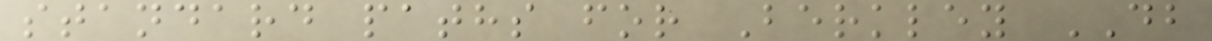standard paths for Berkley DB
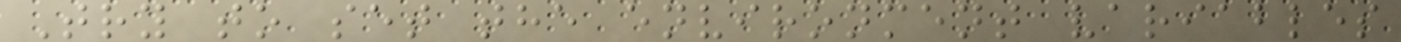Try to set the environment variables
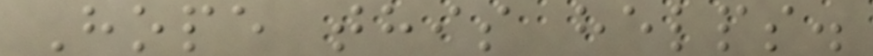Hope this helps.
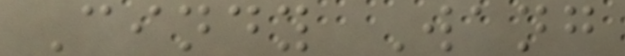Cindy Wang
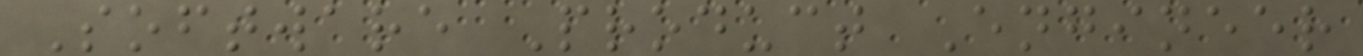Software Product Engineer
